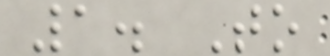1. To
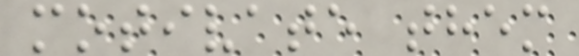motivate them
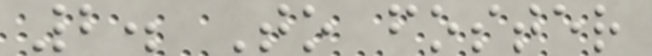2. To foster
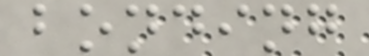bonding
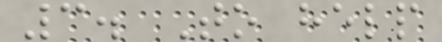3. To help
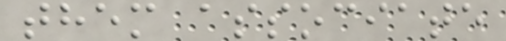them associate
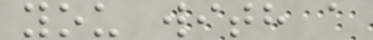you with a
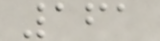161
